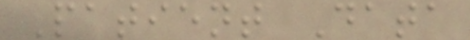Patient Data
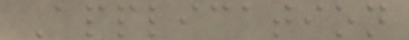Application
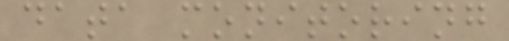data monitoring
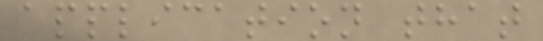application that
